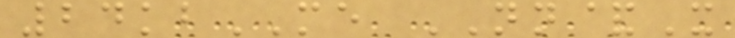24kbME NN&X
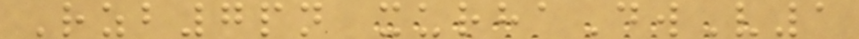Rzb7pn xurhaDwV1
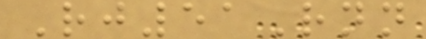Rj51Rnn
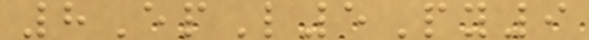8EpL5Py9
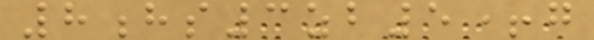8hs3zb5+g
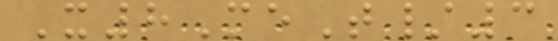X8MeT/3
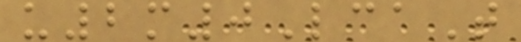u2m0LcaT
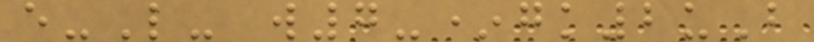e-L- w7-*gk2uB
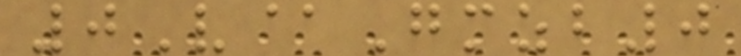0V@Gmzb0
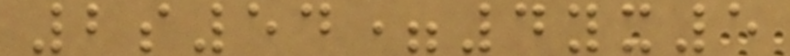2s54=4yx5
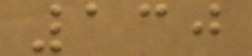130
